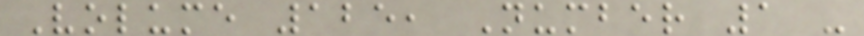Volume 125, Number 1 -
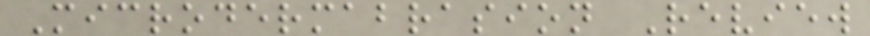Microdermabrasion Review
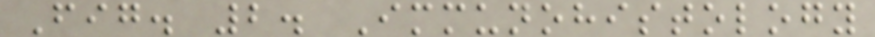Fig. 2. Immunohistology
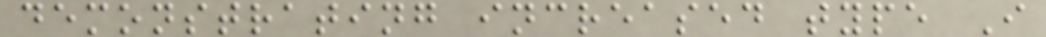demonstrating increased type I
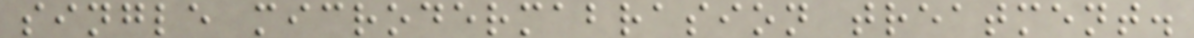single microdermabrasion treatment.
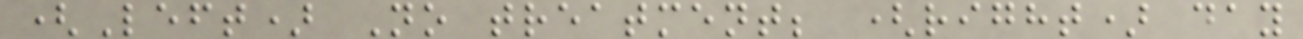(Left) No treatment; (right) day
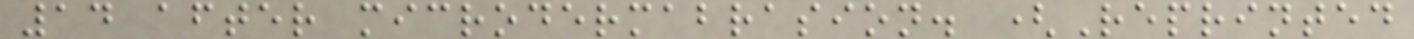14 after microdermabrasion. (Reprinted
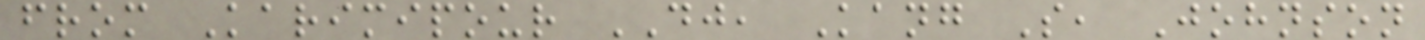from Karimipour DJ, Kang S, Johnson
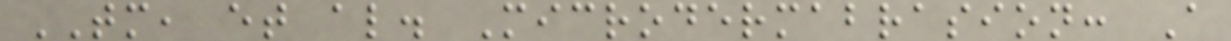TM, et al. Microdermabrasion: A
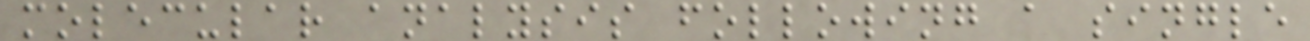molecular analysis following a single
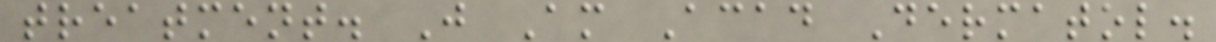treatment. J Am Acad Dermatol.
